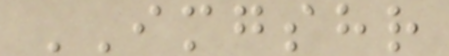IMGSHR
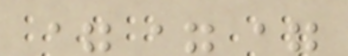===
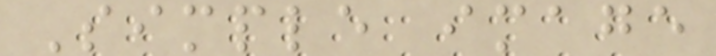Simple image
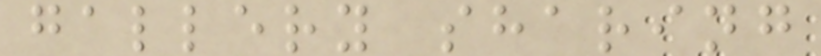gallery sharing
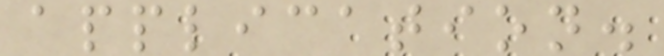application.
